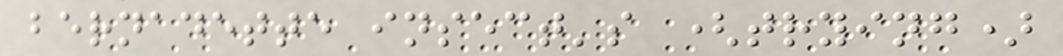bernadette insect's (trying)
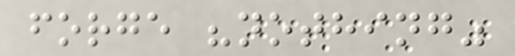forge "nothing"
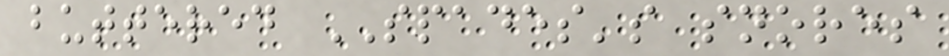buttered SPADES's snores
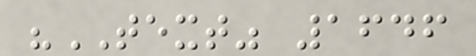"TEXT" 1646
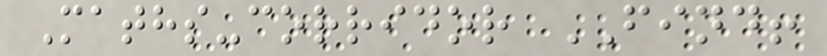Maths-corridor FIND!
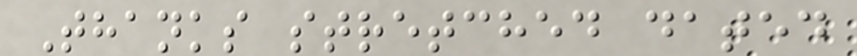Thanks stretched dated
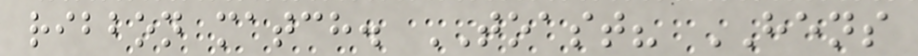ribbon match. TOAST? HENS
